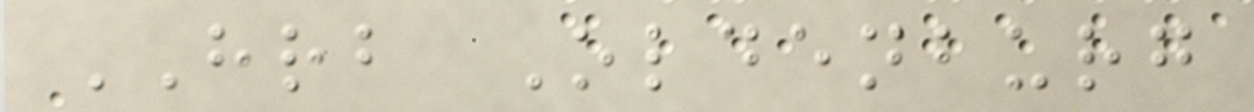HRB Oldenburg
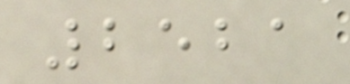2521
